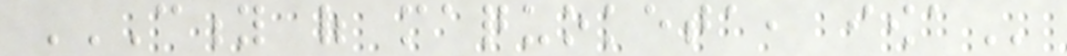CITY OF MAQUOKETA, IOWA
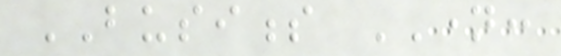BUSINESS NAME:
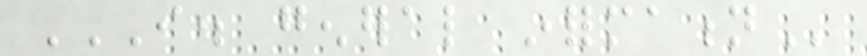I. GENERAL INFORMATION
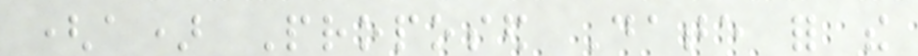(a) Proposed Date for the
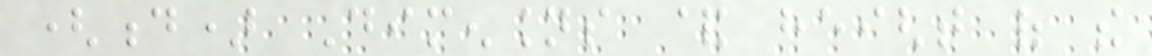(d) Dimensions & height of the
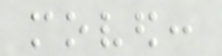moved:
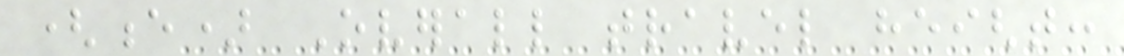(e) Overall travel height:
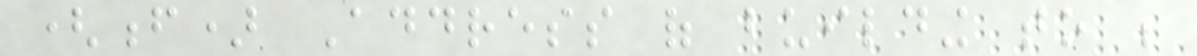(f) Address of building to be
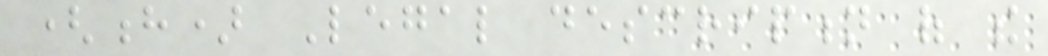(h) Legal description of the
